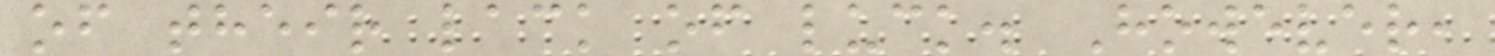of their lack of luck. However,
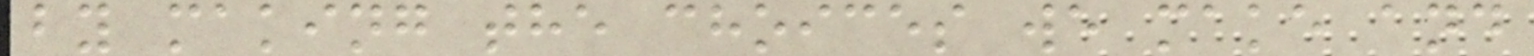by making the choices we make and
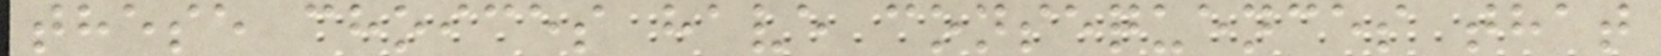these choices have consequences that
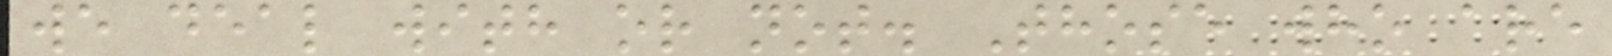we deal with or not. Those who are
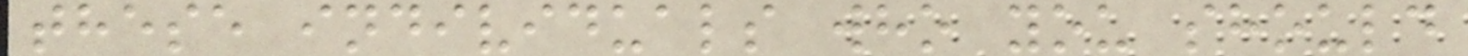these individuals who you should
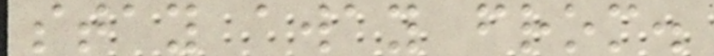stay away from.
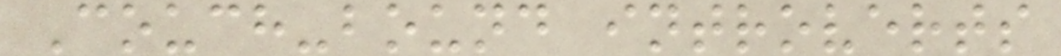Couch-bound introverts
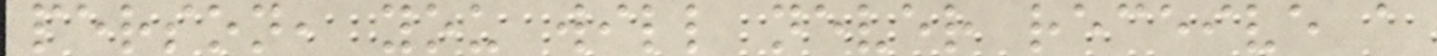person, you will never receive a
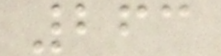263
